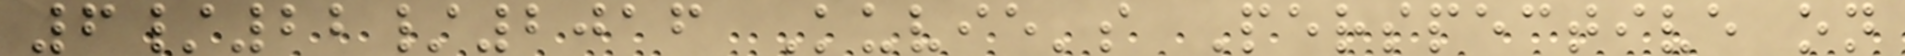6/22/2016 Kuvie's Perspective on
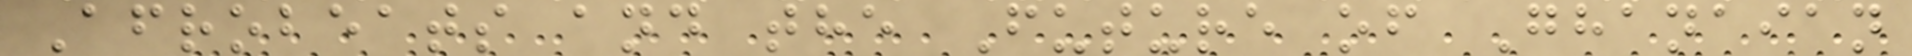Afrobeats and the Future of Ghanaian
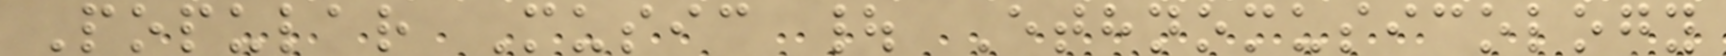Popular Music | Ethnomusicology
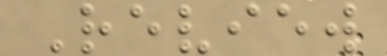Review
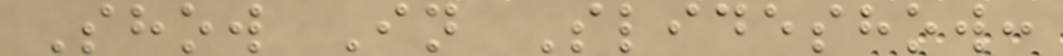Show In Slideshow:
